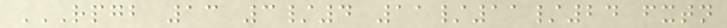RPGB 13 3/4 11/11/24 FXTN
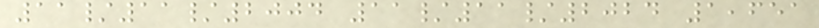11/11/2004 11/11/2024 1,651
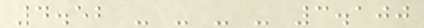4.52 - - - - 3.100
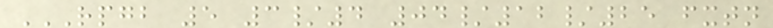RPGB 5 3/4 04/12/25 FXTN
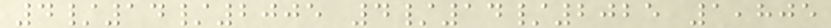4/14/2005 4/14/2025 1,805
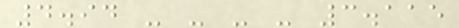4.94 - - - - 3.115
